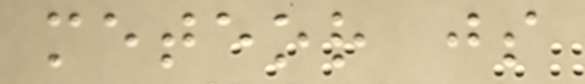meteor js
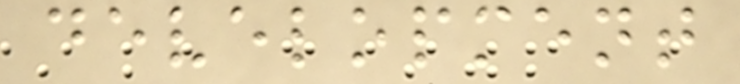development
